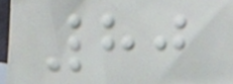80
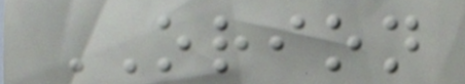ORION
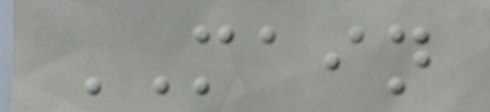MAIN
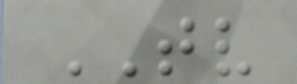TV
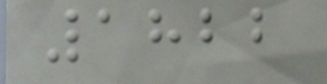1822
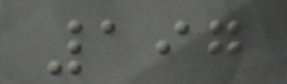197
